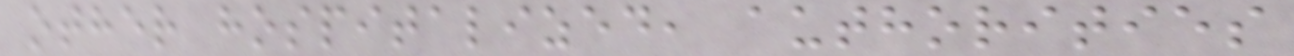other hospitalized, authorities
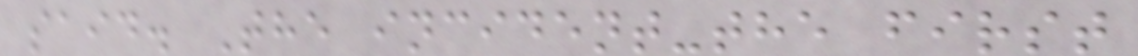said. The incident-the first
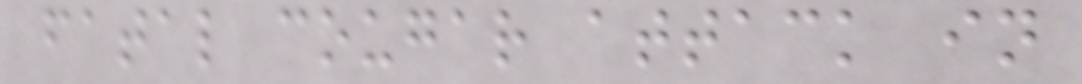fatal cougar attack in
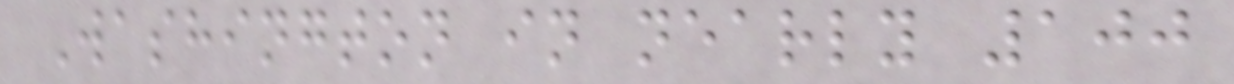Washington in nearly 100
